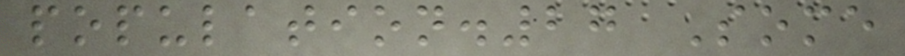population.27 Some
